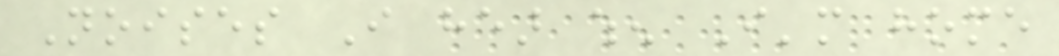Noises I hear when I'm home
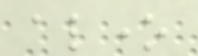alone
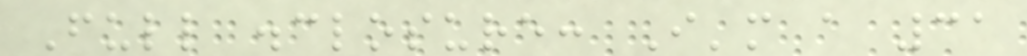Full disclosure: I'm a 31
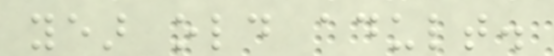year old adult.
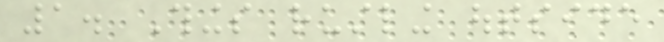1. Things rustling outside
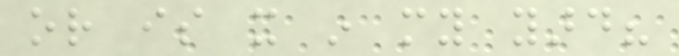or is it in my yard?
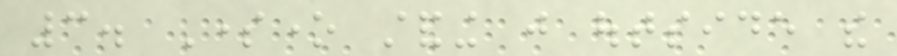3. Someone standing just outside the
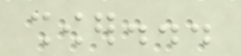shower...
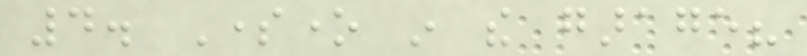4. Someone in the garage?
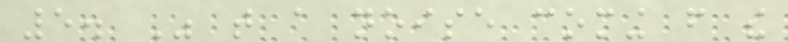5. Was that a noise coming from the
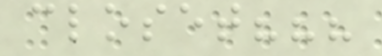closet???
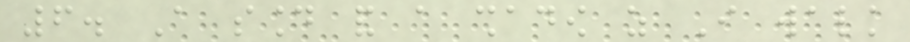6. A sound and a shadow as I walk
